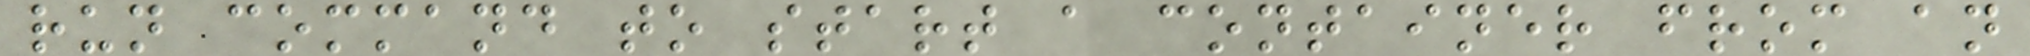run command to start a container from an
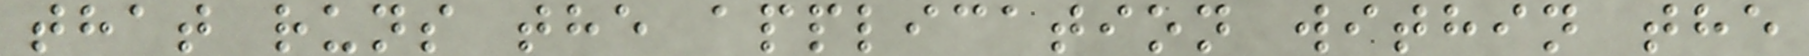that runs the application within the
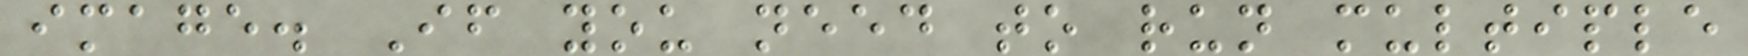image. If you need to run multiple
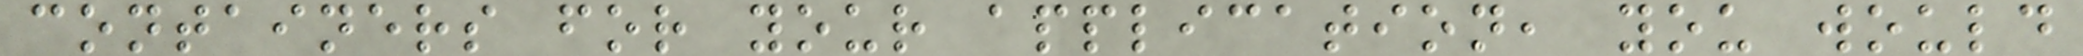containers for your application, you would
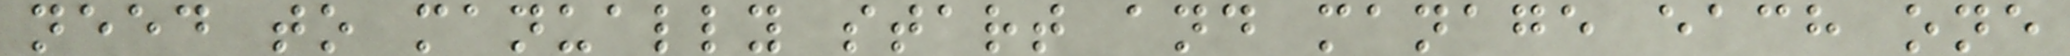need to manually start and manage each one
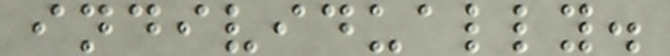individually.
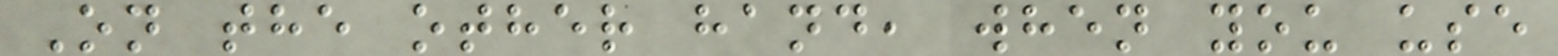On the other hand, when you use
